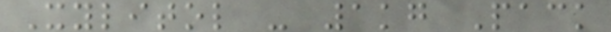Xylitol - 1kg Pack
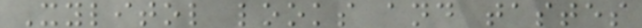Xylitol looks and tastes
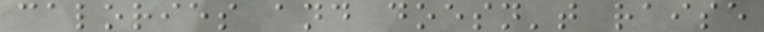calories and doesn't raise
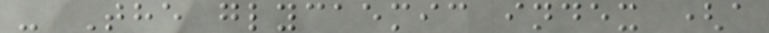- The glycaemic index (a
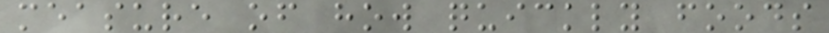measure of how quickly foods
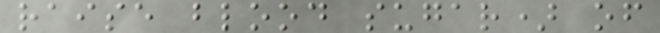raise blood sugar) of
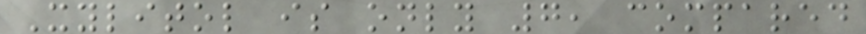Xylitol is only 7, compared
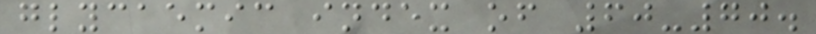glycaemic index of 60-70.
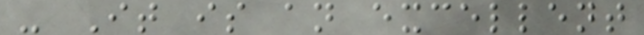- It is an excellent
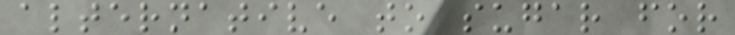alternative to sugar for
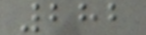282
